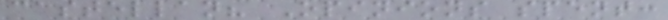castellan? Opinions spent:
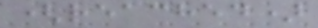(reached)
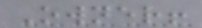Owner!
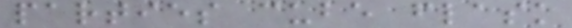parties cube flask
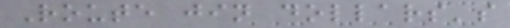Route jin dollars's
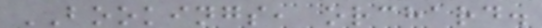BOOKINGS, orchard.
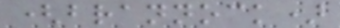(brannock)
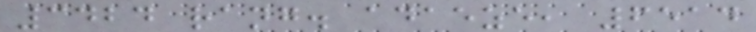3424 rang. adaeze, 6514
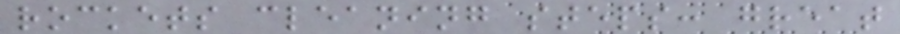rockets cleaning steps: great
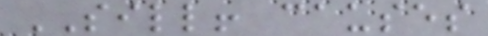SILL! causes
